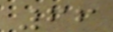66
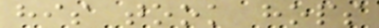his took hops
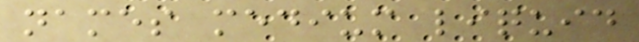names medium liquid
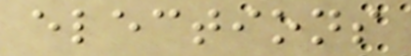elections
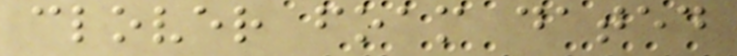clover foam dated
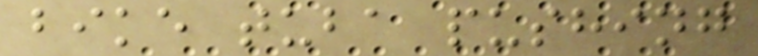bike tuba pushing
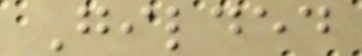Gilded
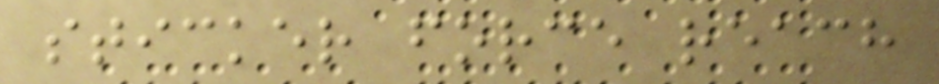sticker force reach
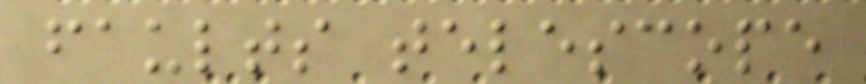faults telescope
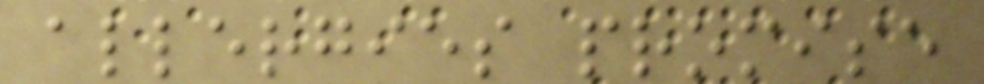allergies promise
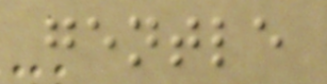gentle
